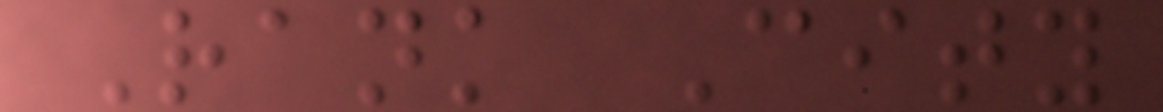Rank City
